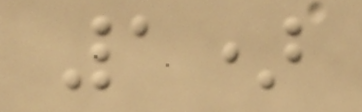1)
